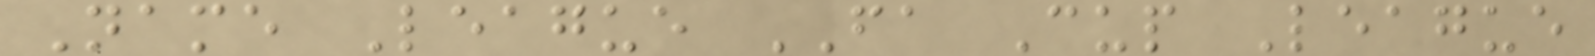Name League FA Cup League
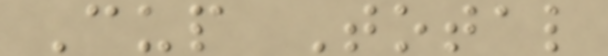Cup Total
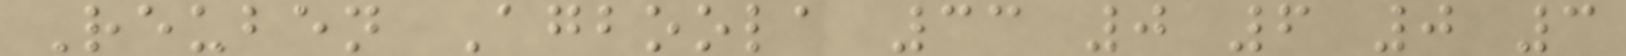Reuben Agboola 33 0 6 0 3
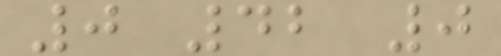0 42 0
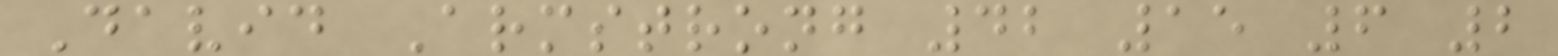David Armstrong 42 15 6 2
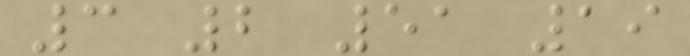3 2 51 19
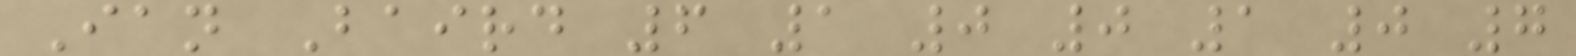Ian Baird 6 1 0 0 1 0 7
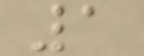1
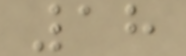18
